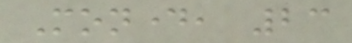Monday, 23
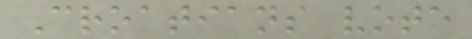Croatians vote
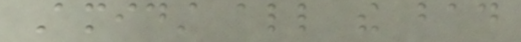Amidst all the bad
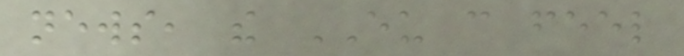news, the EU can feel
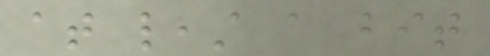at least a bit
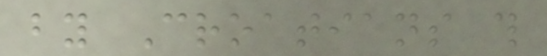by Croatians this
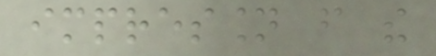impression from the
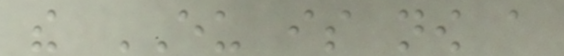the EU is now a
